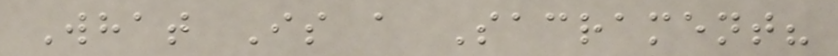What Is a Sacrament?
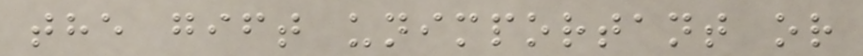the gift unimportant or
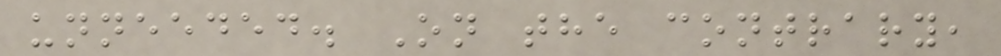unneeded. On the contrary,
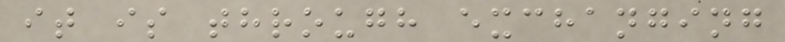it is through exchanging
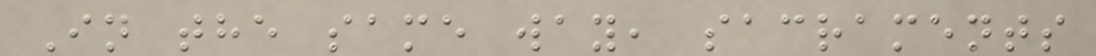In the same way, sacraments
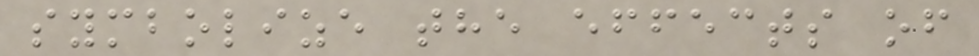symbolize the effects of
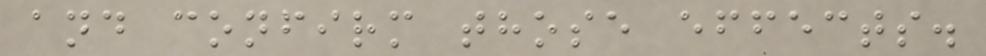and confirm those effects.
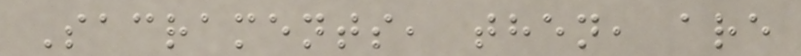Sacraments, then, are
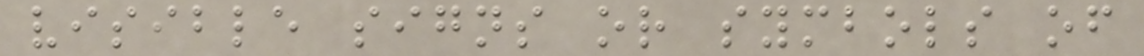visible signs or symbols of
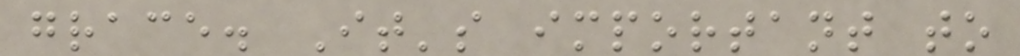grace. It's important to
